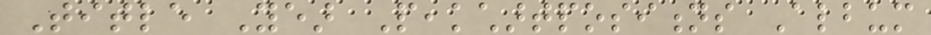Title Year Peakchartpositions Album
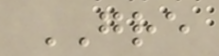GRE
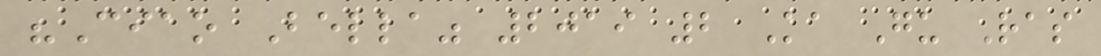"Ciao Bella" 2019 2 Ka Gu Ras
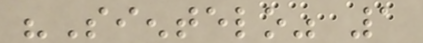"Sientelo" 1
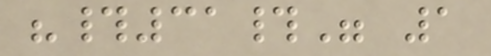"#31#" 1
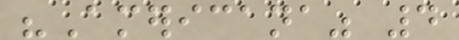"Americana" 4
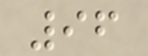96
